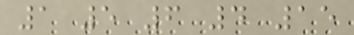1 5 6 4 15
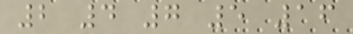2 4 7 5 16
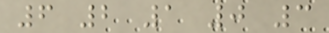6 2 1 0 3
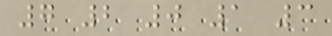7 2 0 1 3
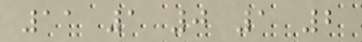11 1 0 1 2
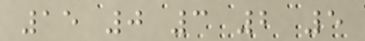15 0 3 2 5
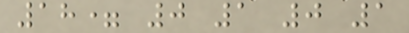18= 0 1 0 1
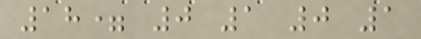18= 0 1 0 1
